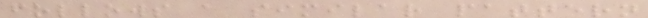follows a similar pattern
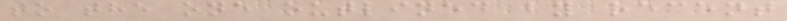to the one outlined by recent
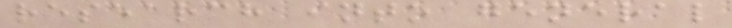research into general
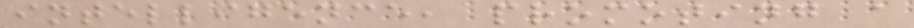intelligence, promoting a
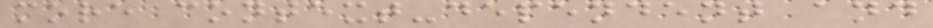more context-dependent and
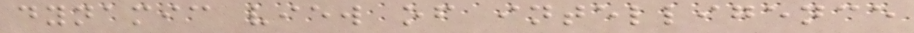dynamic view of intelligence
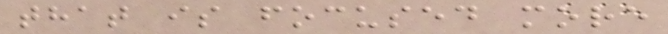that is focused more
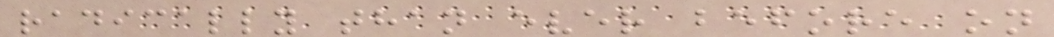radically than ever before on
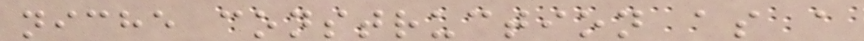niche construction as a
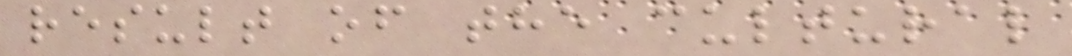result of the cultural
